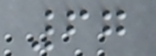67
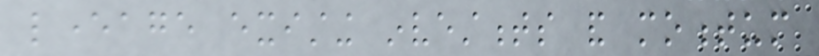leverage existing investments and momentum
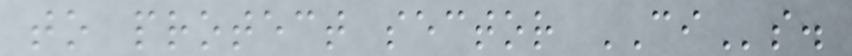to protect sector CIs.
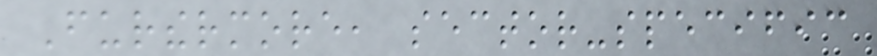Furthermore, sector-specific
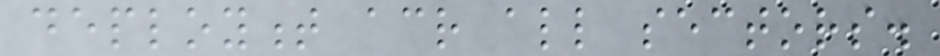deployment across all sectors.
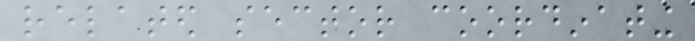related sector coordinating
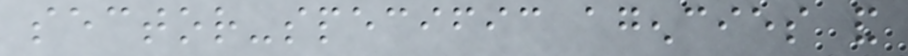sector-specific agencies and
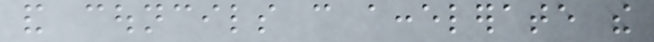and councils can accelerate the
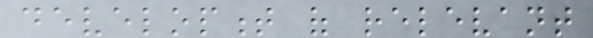development of relevant
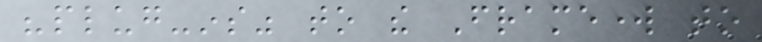"plug-ins" to the Framework to
